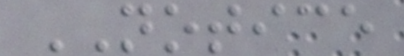NOTICE
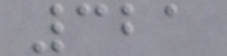321
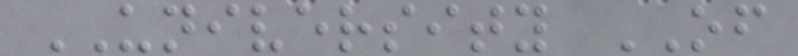UNIVERSITY OF
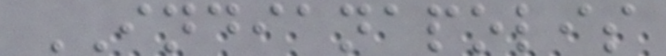INDIANAPOLIS
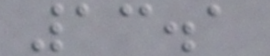13.1
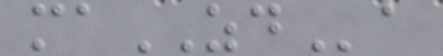maZDa
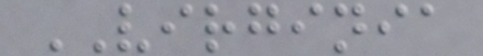VIRGINIA
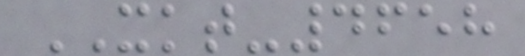XKT-4658
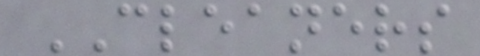CLEANERS
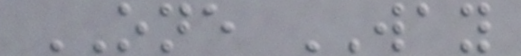ONE WAY
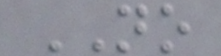NO
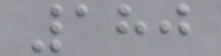180
